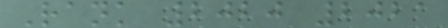Rank 2020 2021
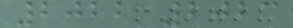2022 2023
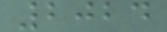2024
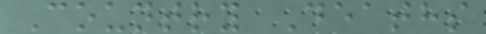Country Deaths
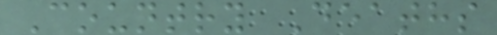Country Deaths
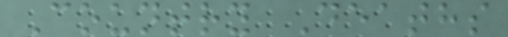Country Deaths
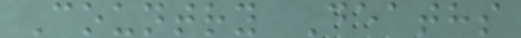Country Deaths
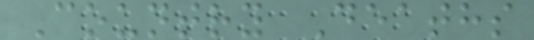Country Deaths
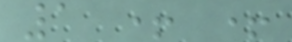1 + +
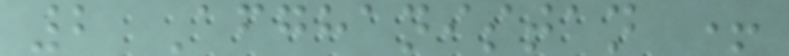2 Afghanistan +
